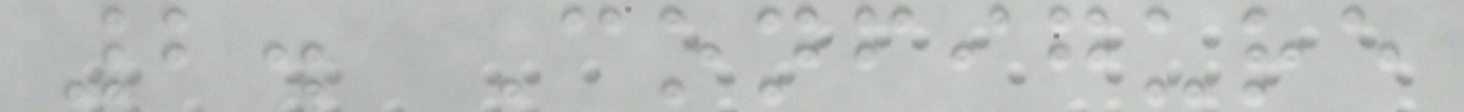2. Configure
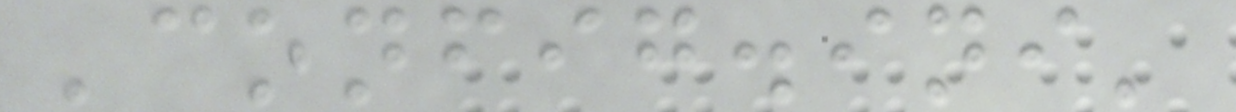'config.ini'
